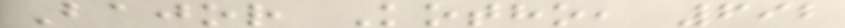Bajor Kotho, 692
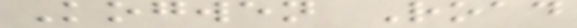Kogwen Road
